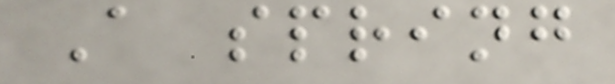A spring
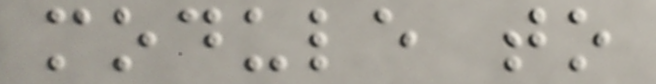module to
